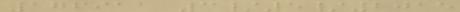176911 3/5/2015
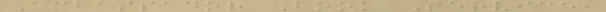Ambassador Book Service,
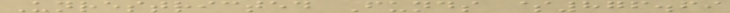Unrestricted Funds $876.69
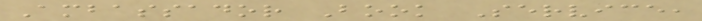Ambassador Book Service,
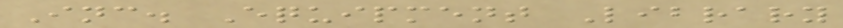Inc. Equipment Library
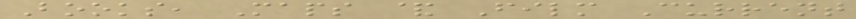Books, Maps & Film Current
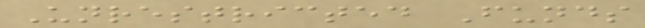Unrestricted Funds
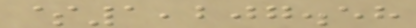$1,207.58
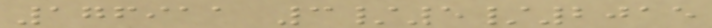176911 3/5/2015
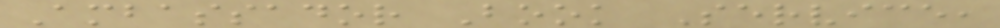Ambassador Book Service,
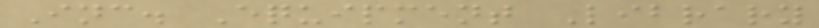Inc. Equipment Library
